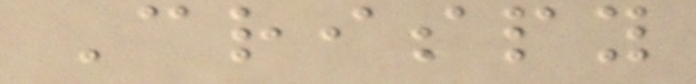Crispy
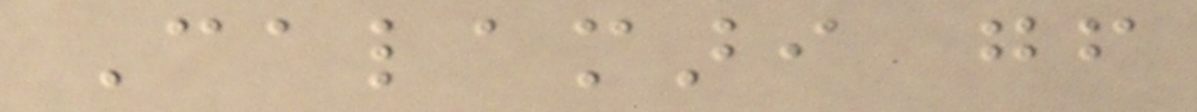Calamari gf
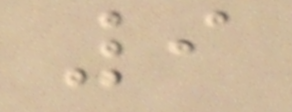9
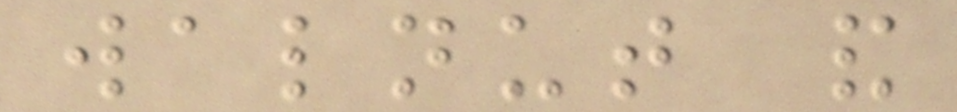walnut and
